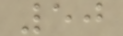50
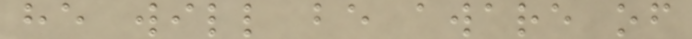he will be aware of
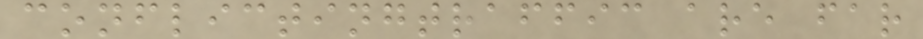conflictingtraffic are far
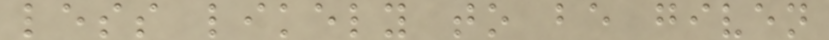less likely to be given
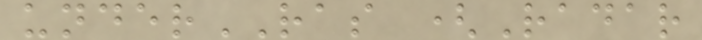underRAS (Radar
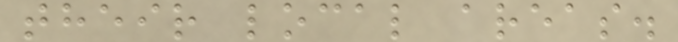their local areas.
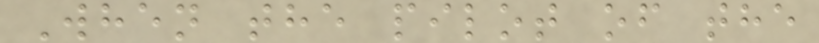When the pilot of the
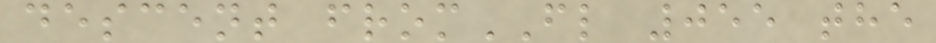descent fromFL 055 the
